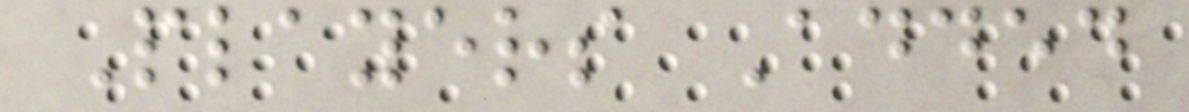Players Added
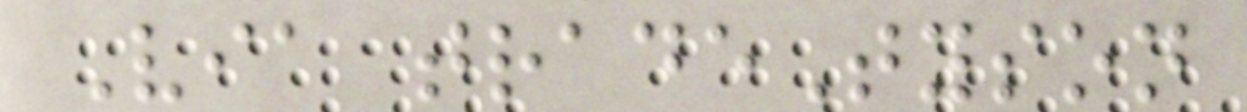Via tradeTyson
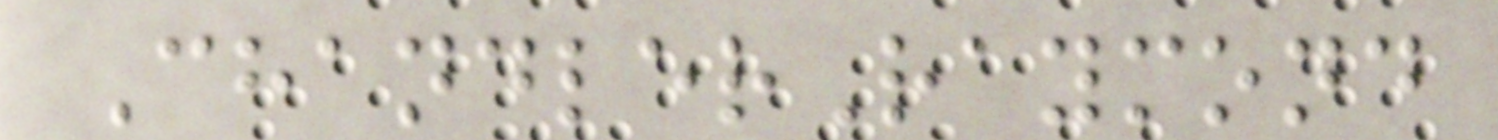ChandlerRaymond
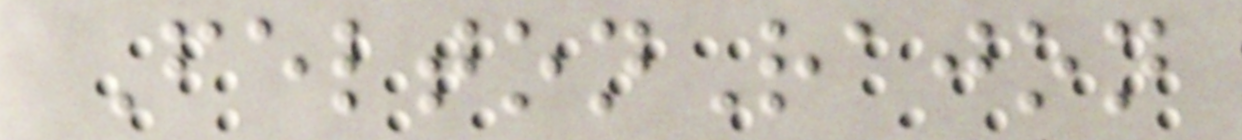FeltonRajon
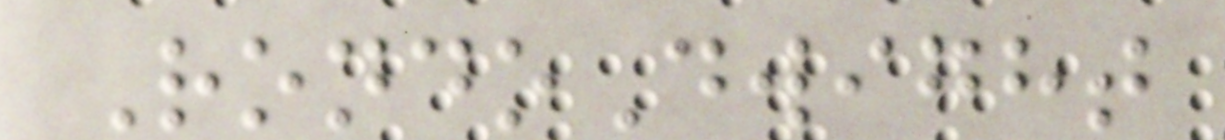RondoDwight
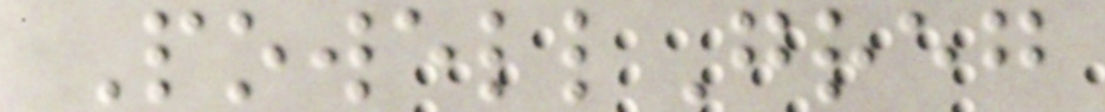PowellGreg
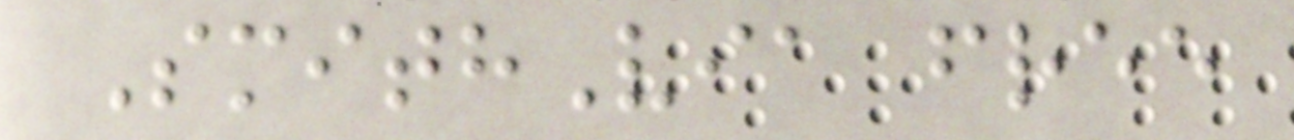SmithVia free
